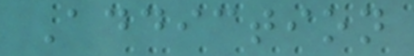Addiction
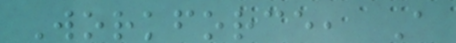Workforce, A
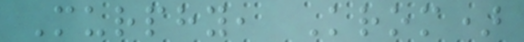Murphy, Krom)
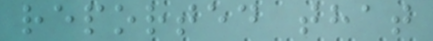reported that
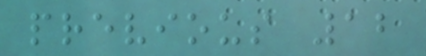previous 12
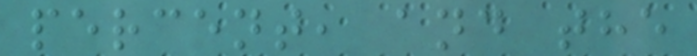percent, and the
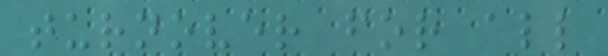turnover for all
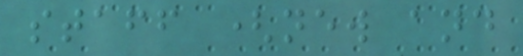staff (new and
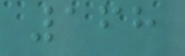168
